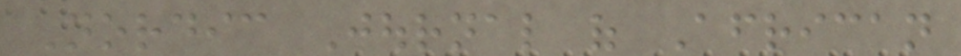Nordic Journal of African
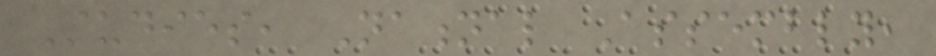Studies, National Assembly,
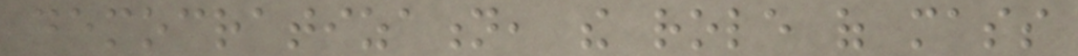democratization, the role of mass
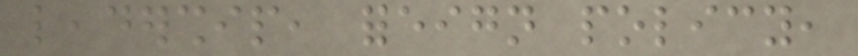leadership, foreign policy,
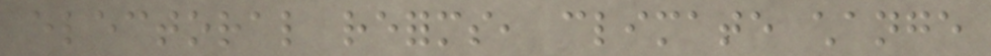electoral reforms, climate change
